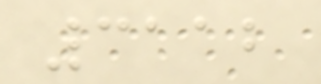3112
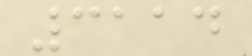3114
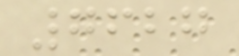7627
